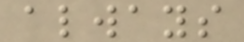always
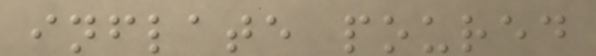inflate poured
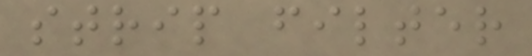strip filter
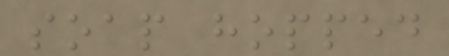soap hopped
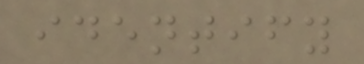identify
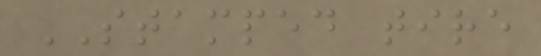STAMPED tire
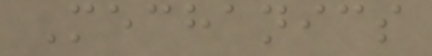Mechanics
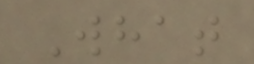What
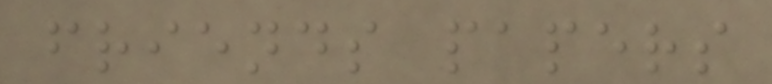friends papers
